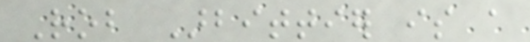Rob Arbittier is a
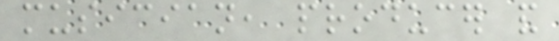musician, producer and
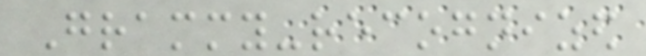Grammy-recognized
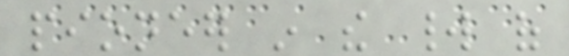pioneer in the world of
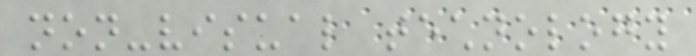non-visual technology
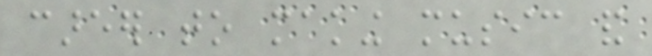career to making music and
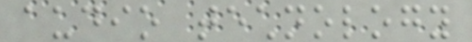audio technology
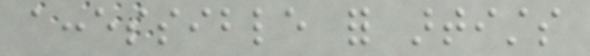accessible for artists
